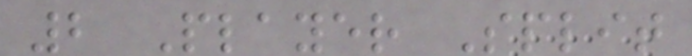2 Player Split
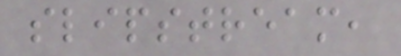slipstream,
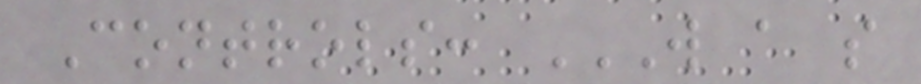Controls: W A S
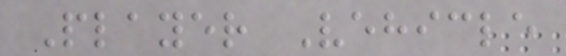Player Vehicle
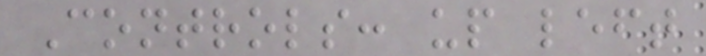Controls: up left
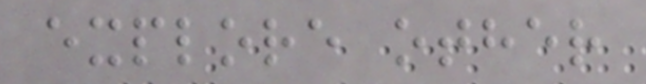explore other
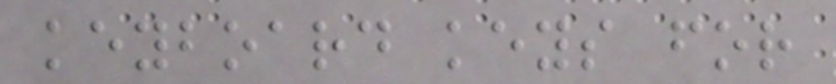keyboard keys for
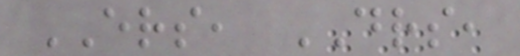ERS, DRS,
